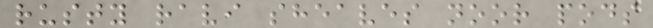rusty ravi sheaves noor pods
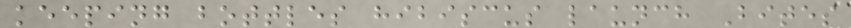keeping bottles hibiscus launch Bites
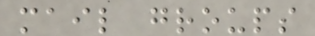mail groups
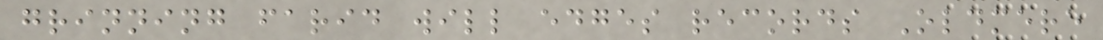grinning farid will edges records Oldmere
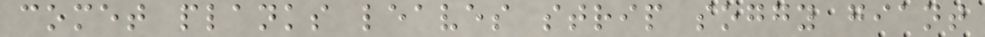comet planks leaves strip soggy giant
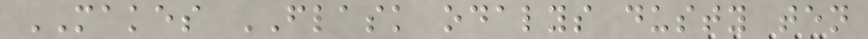MAKES FLASK odalys dusty ten
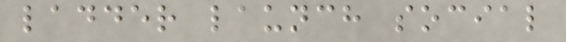ladder launch social
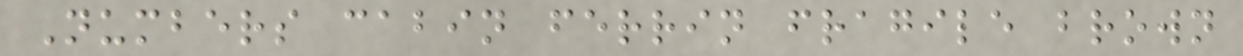Numbers cabin ferrin fragile brown
